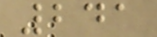241
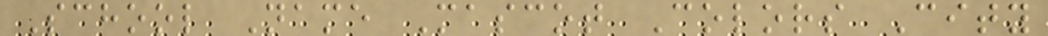School Name Mascot Colors City
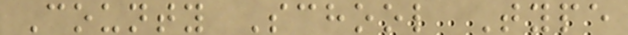County School Type
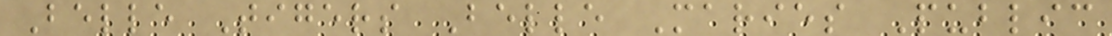Belle Tigers Belle Maries Public
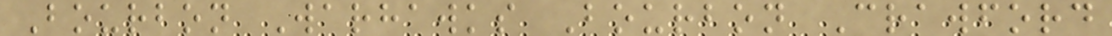Bourbon Warhawks Bourbon Crawford
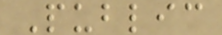Public
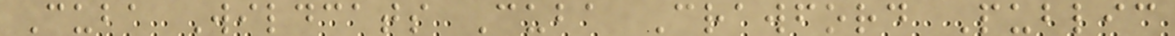Cuba Wildcats Cuba Crawford Public
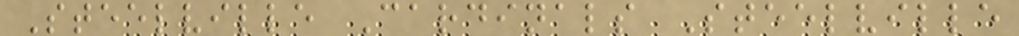Steelville Cardinals Steelville
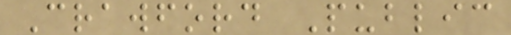Crawford Public
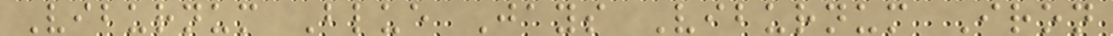Viburnum Blue Jays Viburnum Iron
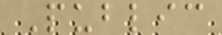Public
